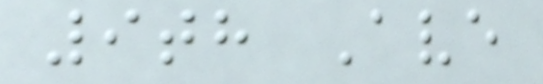9th Ave
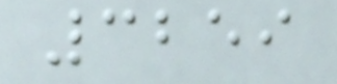3259
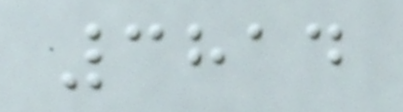3814
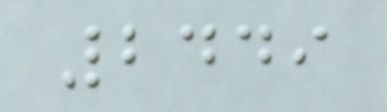2449
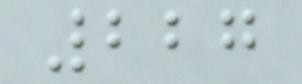227
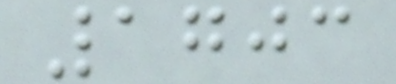1703
